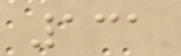131
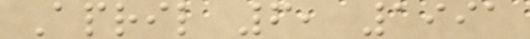April 6, 1991
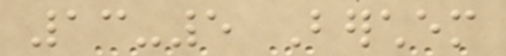13-5 Berchem
